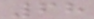68
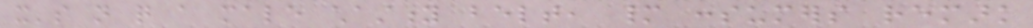it's not quite a male chastity belt, many consumers remark
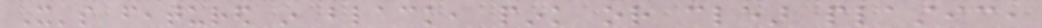It's featured in black, pink or clear plastic,
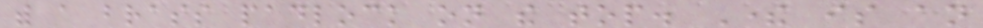with a brass padlock on the top. There is an
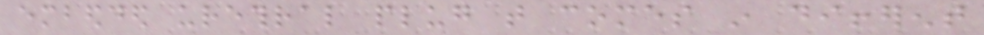embedded urethral plug that comes in different
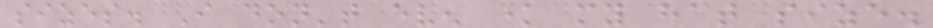sizes. I don't even know my hat size.
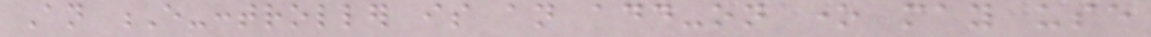An E-controller is an add-on one may use
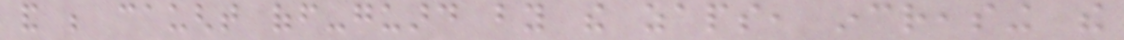and be caught off-guard by the zaps, increasing the
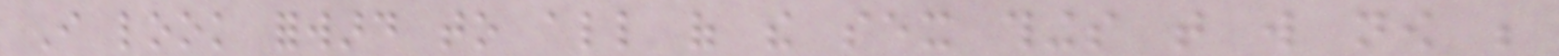I look forward to all of the sex things that will now be
